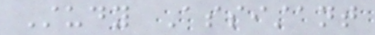Study Assistant
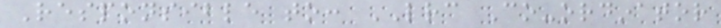Responsible to: LRC Co-ordinator
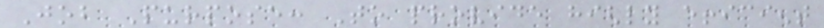Job Purpose: To provide highly efficient
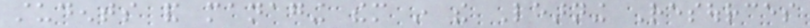students and managing them in the Learning Resources
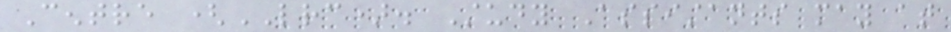Centre (LRC). Study Assistants may at
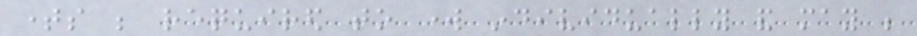times be required to work individually and may be
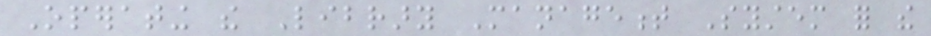Operating the Library Management System for the
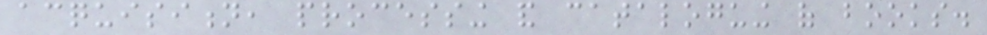acquisition, processing and cataloguing of books.
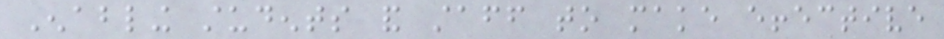Enabling students and staff to make effective
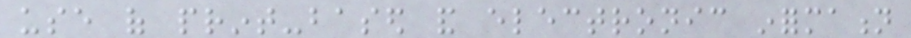use of print-based and electronic information
